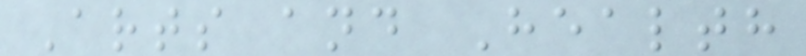Arts and Health
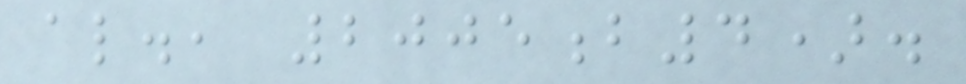al., 2005b4).
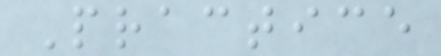Practice
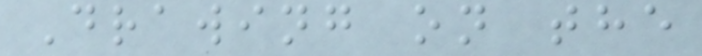Drawing on the
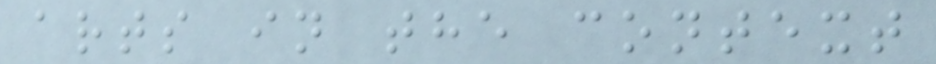arts in the context
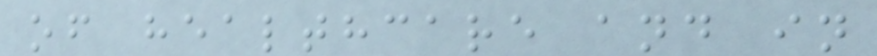of healthcare and in
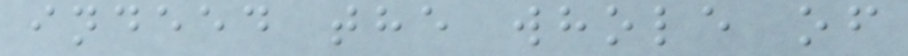indeed the whole of
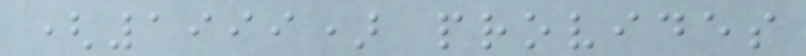(1999) provides
